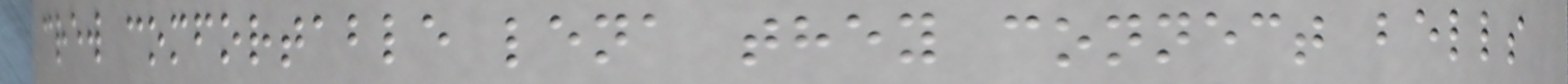crew comfortable lena they connect bells
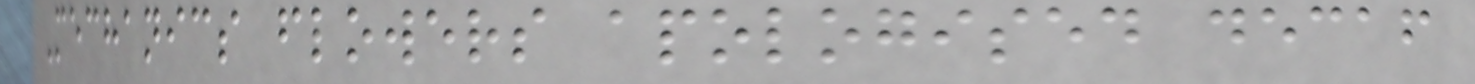Mechanics flowers apologised decaf
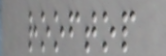rooftop
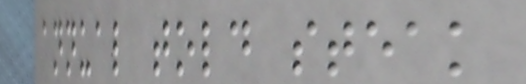annual told steak
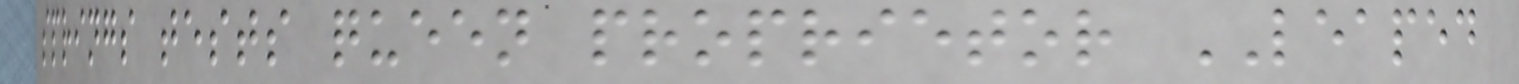springs tests queen proprietor LEAPED
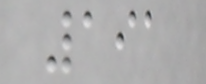191
